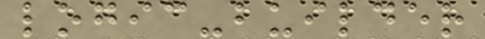logic-builder
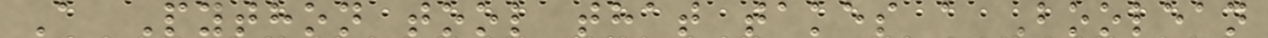A Python tool that takes a Boolean
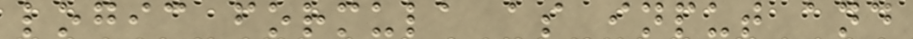logic formula as input and
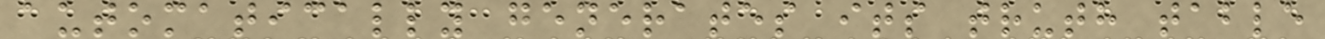automatically generates its truth table
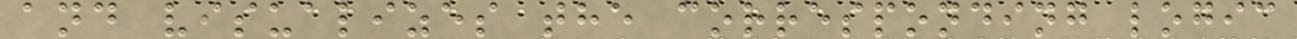and visualizes the corresponding logic
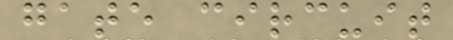gate circuit
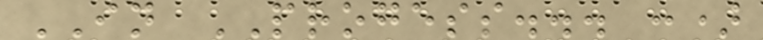IN PROGESS... :)
